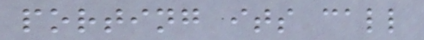porting its call
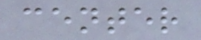center
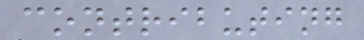contributing
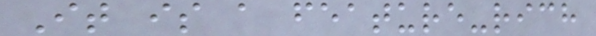It is a feature-rich
